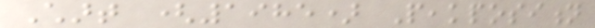Chart (1985) Peakposition
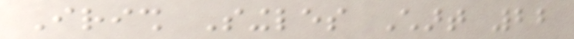Irish Singles Chart 22
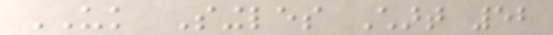UK Singles Chart 52
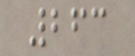263
